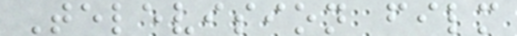Television film
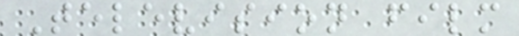Television film
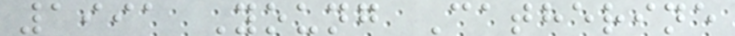1991 Young Catherine
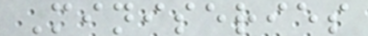Miniseries
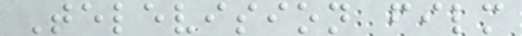Television film
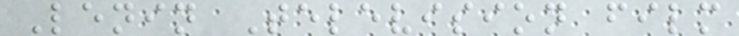Lenin Television film
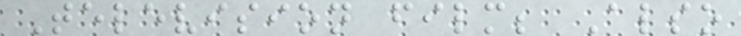Television film; Also
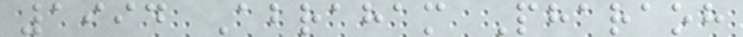1994 Abraham Pharaoh
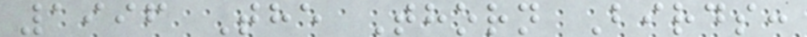1996 The Thorn Birds:
